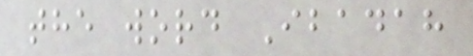the word Ibadah
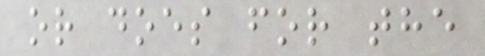or does for the
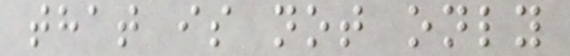that is not only
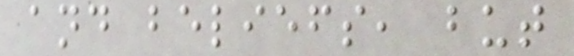and beliefs, but
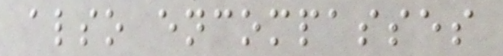also encompasses
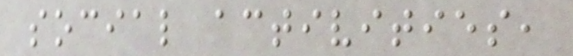social activities,
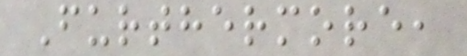Furthermore,
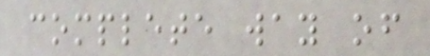complete way of
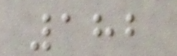182
